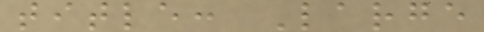title: Large
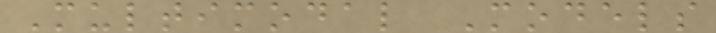Multimodal Models
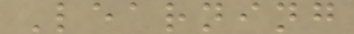Learning
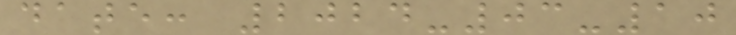date: 2024-03-10
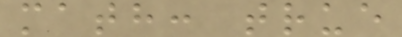math: true
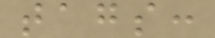tags:
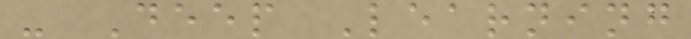- Deep Learning
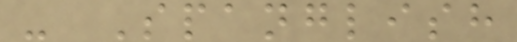- Spanglish
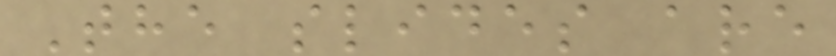The slides are
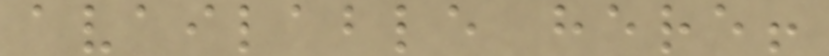available here!
